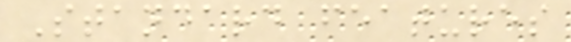Standard features
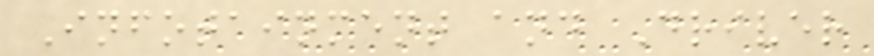Infotainment and Driver
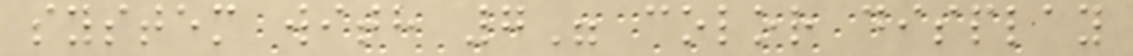system with 7" color display
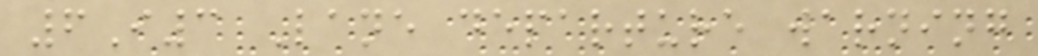6I3 Lane departure warning
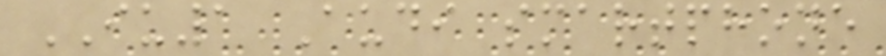IU1 Audi smartphone
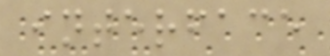interface
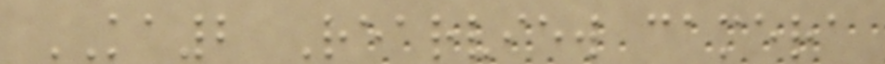KA2 Rearview camera
